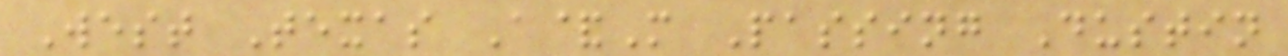West Texas A&M Passing Dustin
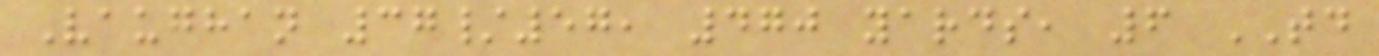Vaughan 37/57, 470 yards, 6 TD
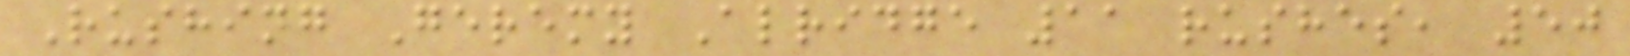Rushing Geremy Alridge 11 rushes, 50
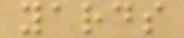yards
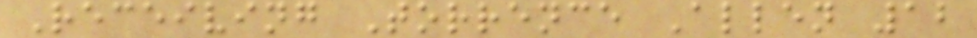Receiving Torrence Allen 12
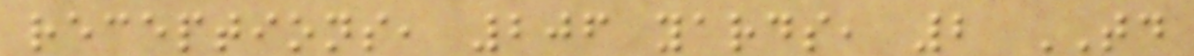receptions, 206 yards, 2 TD
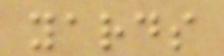yards
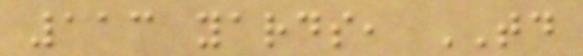113 yards, TD
